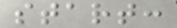start:
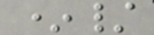*/
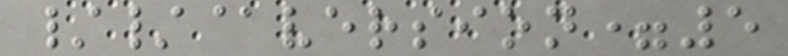//@version=5
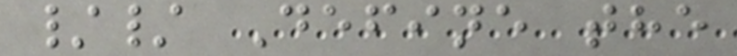// Define the
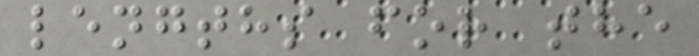lengths for the
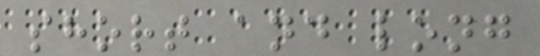short and long
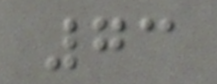73
